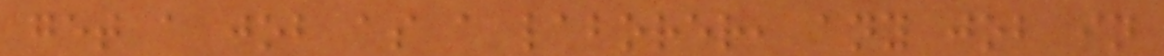get a job as a laborer, any job in
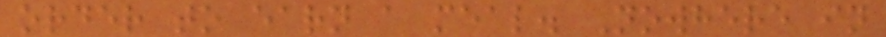order to earn a meal. Nowhere in
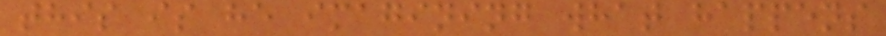this is he imagining what happens
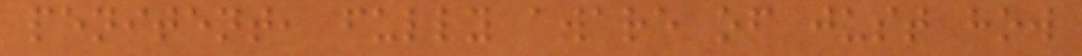penitent, fully aware of just how
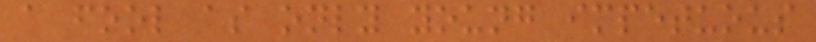a fool as only young impetuous
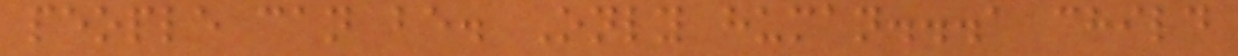people can be. Only human...a child
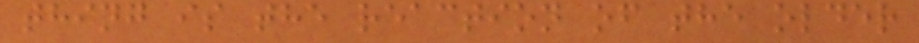thing is the reaction of the older
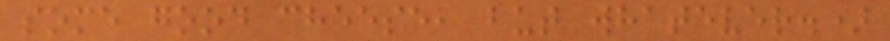some good cheese, but whatever.)
